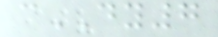cDY7
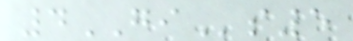4GIs5
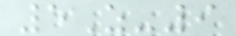5Z-9
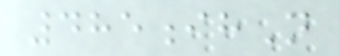485ihN
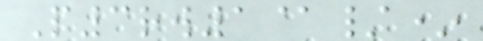P3rw1@/*
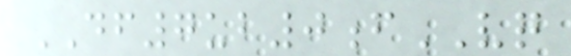DF7ub0fVQ
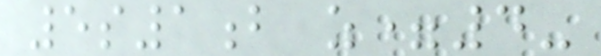5s1b z=4-
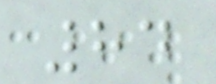84
